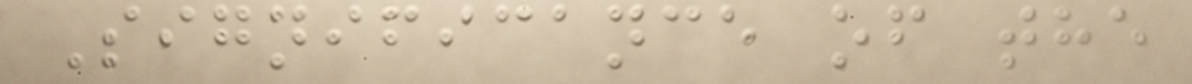Significance of the
